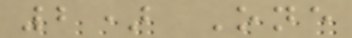2) One
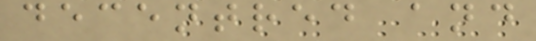decentred and
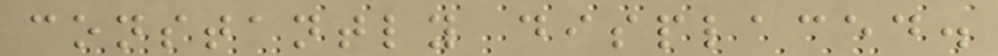constantly displaced.
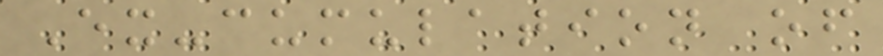Ex-cumulation of
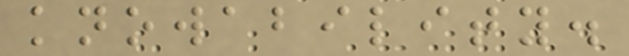knowability.
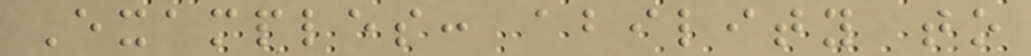Examples: ability to
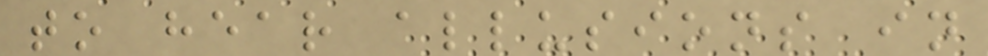to hear allusions in
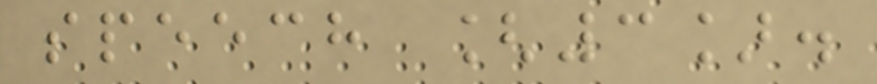speech [3].
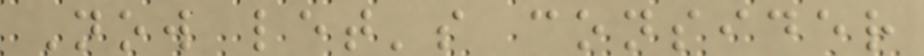Now let's consider
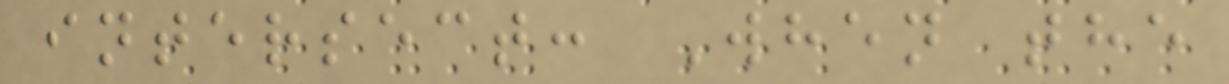intersect: When the
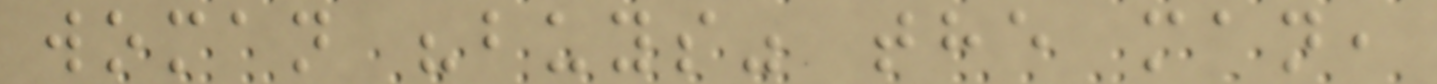woman "buys" the man,
